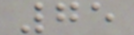75
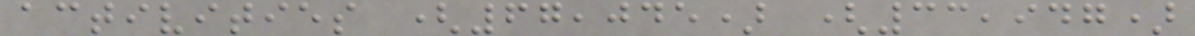activities (67,045) (33,947)
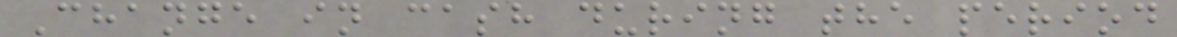Change in cash during the period
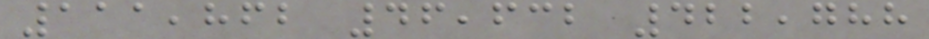111,862 46,632 422,788
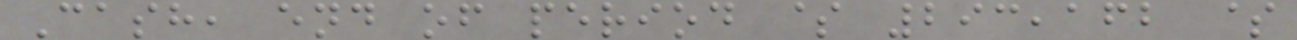Cash, end of period $ 293,162 $
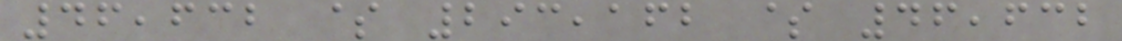46,632 $ 293,162 $ 46,632
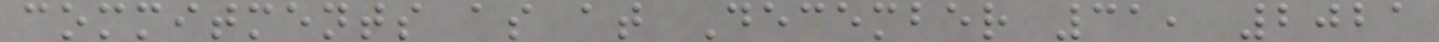commitments as at December 31, 2021
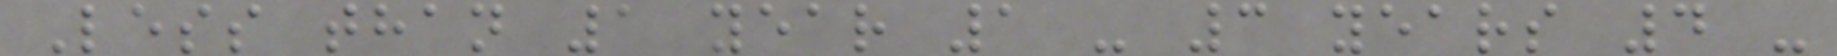Less than 1 year 1 - 3 years 4 -
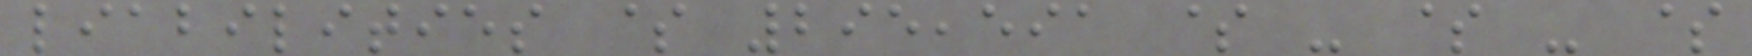liabilities $ 295,591 $ - $ - $
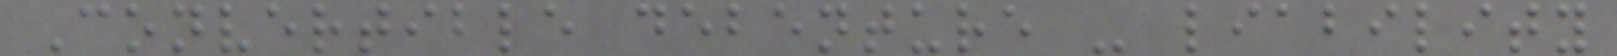Convertible debenture - liability
